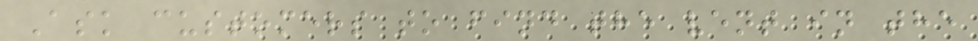Ask customers to find the vent in the
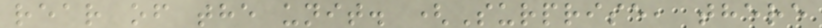rear of the unit. (Surprise, there
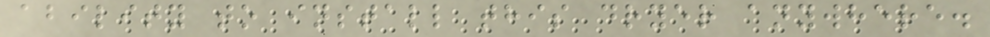ability to install this dryer anywhere.
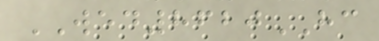WED8620HC
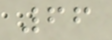66
